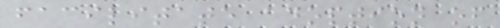facilitate adoption of
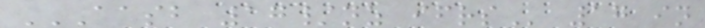AASB 17/NZ IFRS 17 in
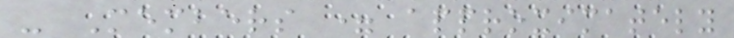- Members = approximately
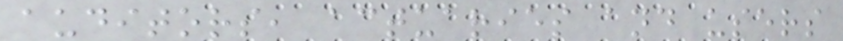auditors, actuaries and users
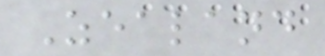Zealand
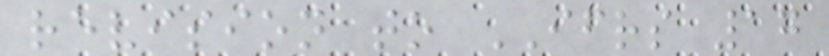revision to IFRS 17
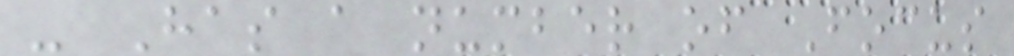- Has a number of Focus
